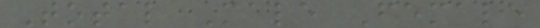Total Male Female
